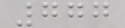777
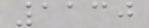1130
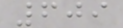609
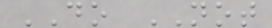DO NOT
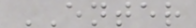ENTER
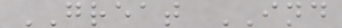GREAT IND
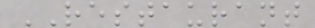RESTAURANT
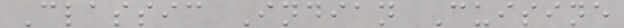Classic Indian Cuisine
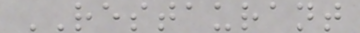RESTAURANT
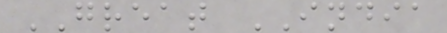GREAT INDIA
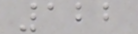122
